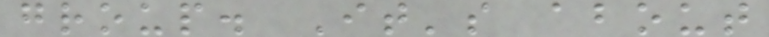group. It's about
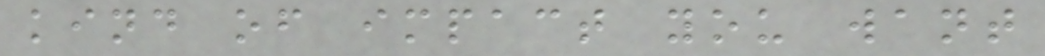kind of impact you want
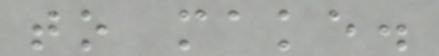to make.
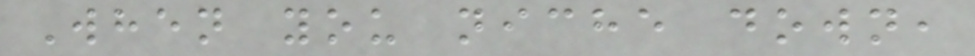When you niche down,
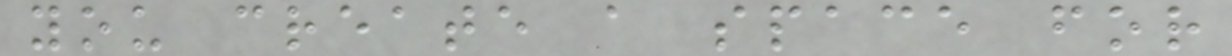you create a space for
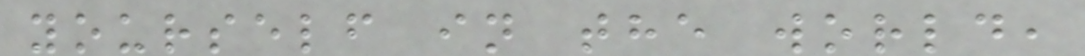yourself in the world,
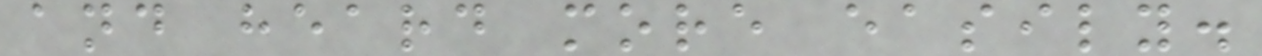and heard more easily.
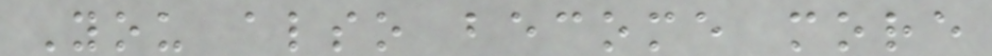You also become more
